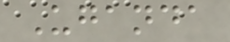Uganda
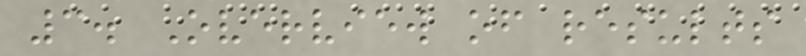3. Overview of results
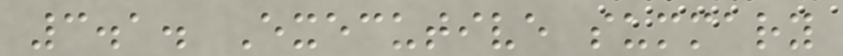3.1. Executive summary
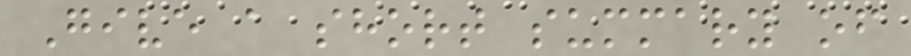Give a short summary of
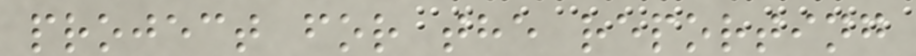project for the reporting
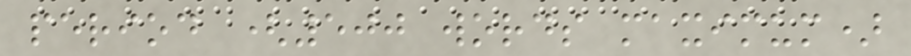period (500 words maximum)
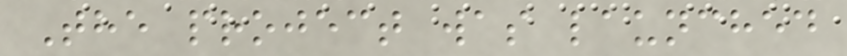The project was launched
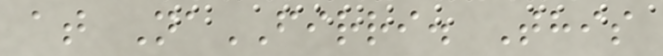at NaFIRRI. This
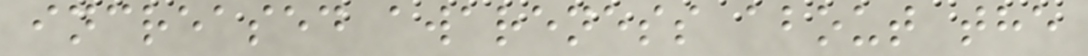increased awareness about the
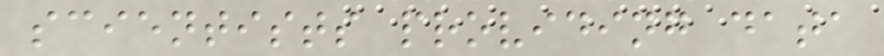scientists providing data
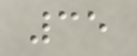35
